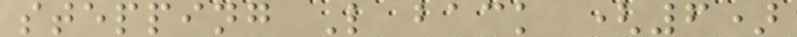stepping L back (6)
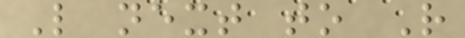L next to R
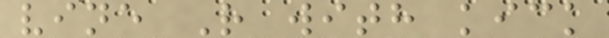vine R with kick
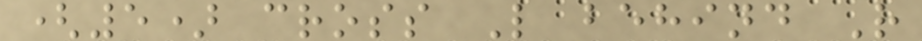(5) cross L behind R
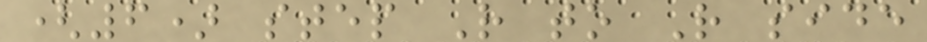(6) step R to R side
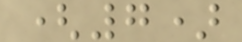(7)
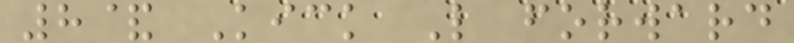8& Kick L forward
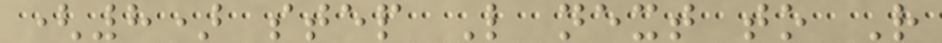(8) step L next to R
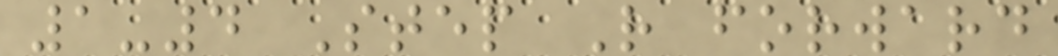1-4 Step R forward
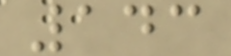143
